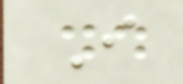I
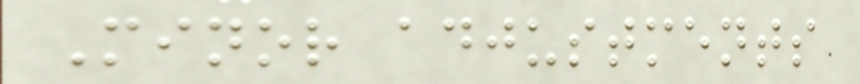Minor adjustments
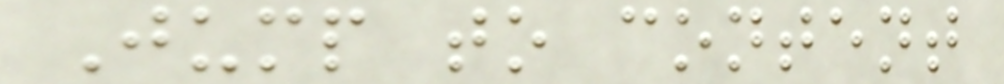Jump to content
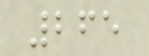265
